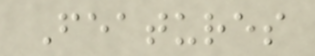Features
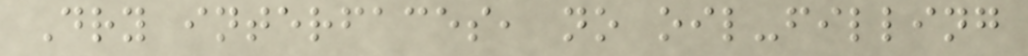Dry interfaces, no oil-filling
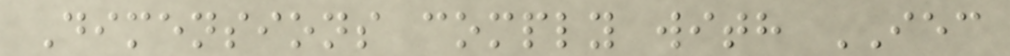Dimensions comply with IEC
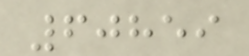60859
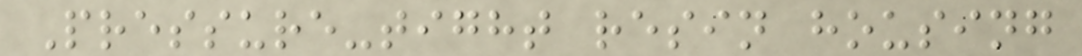Pressure-tight resin housing
